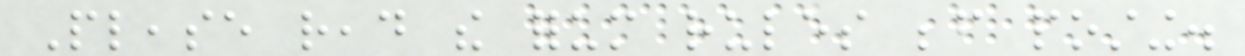Please read the forum rules before posting.
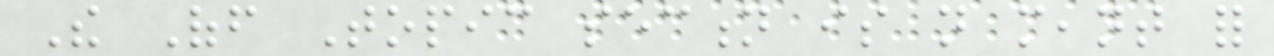The Off Topic section is not meant for
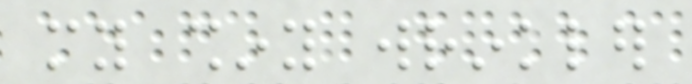my shiny wrinkler
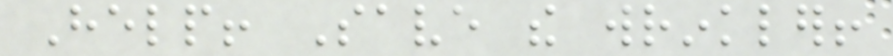Help! Save the wrinkler!
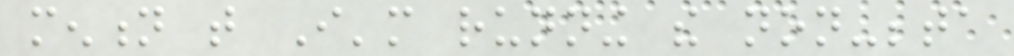mention that I'm running the non-beta
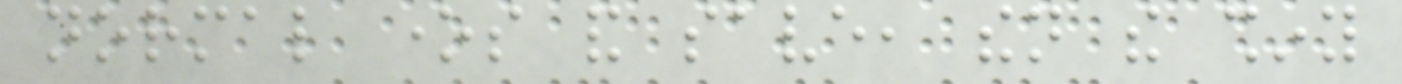normal ones and save, then the shiny
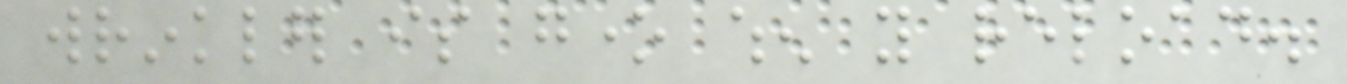wrinkler is gone when you reload.
